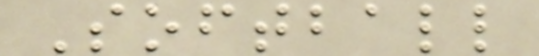Softball
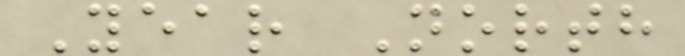Year North
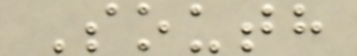South
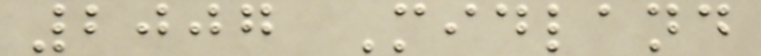2007 Midland
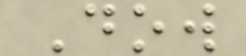Dow
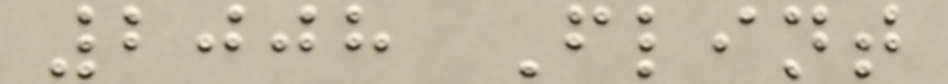2008 Flint
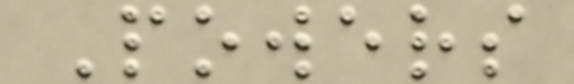Powers
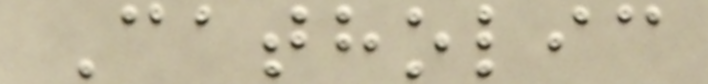Catholic
